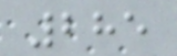285
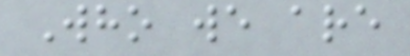Who we are
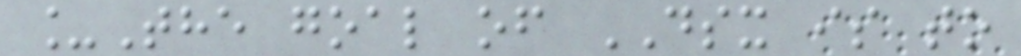_The goal of DSX is to
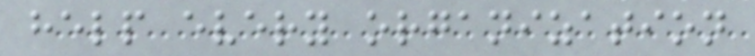help every organization
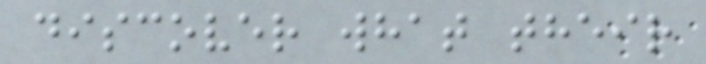discover what their
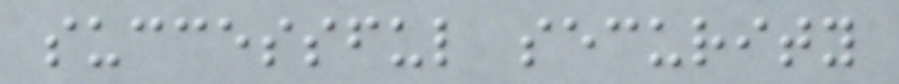successful security
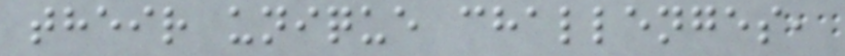their unique challenges,
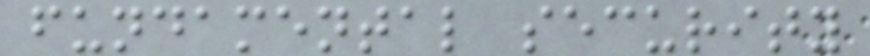fundamental security
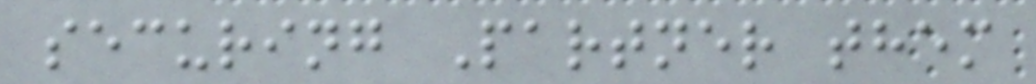securing Partner them
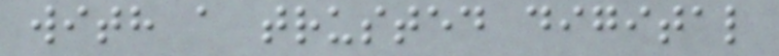with a trusted digital
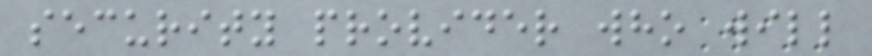security provider who will
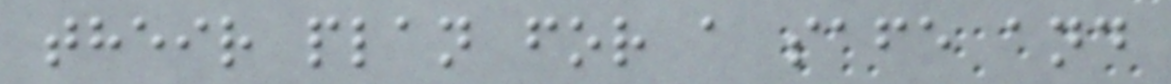their plan for a safe and
